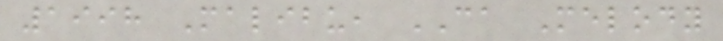1998 Malibu, CA Melody
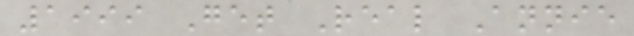1999 Get Real Annie
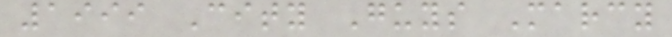1999 City Guys Marcy
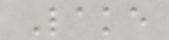Lake
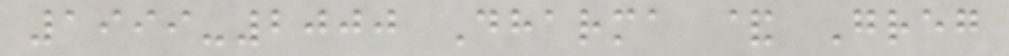1999-2000 Dharma & Greg
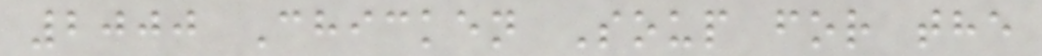2000 Chicken Soup for the
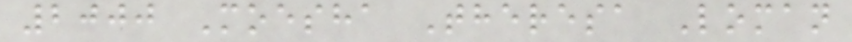2000 Moesha Theresa Loman
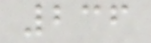236
